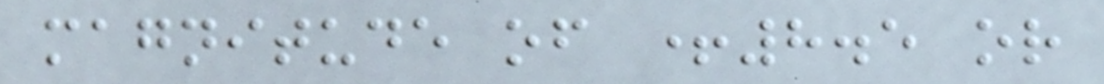magnitude of +8.5 or
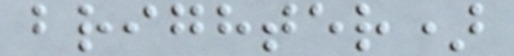brighter)
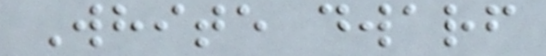White dwarf
